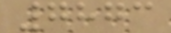7873
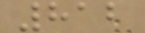812
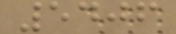5406
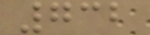732
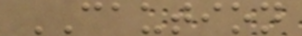CAUTION
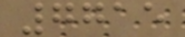7715
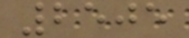2505
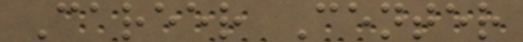Career Center
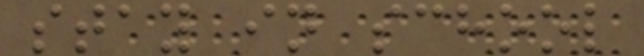stay in school
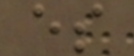es
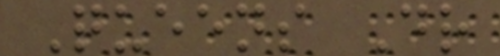Queens Dr
